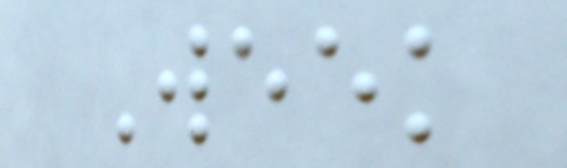Week
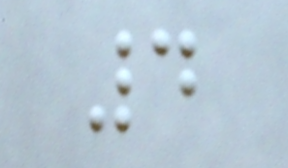4
